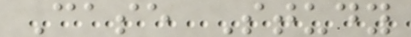Case Study
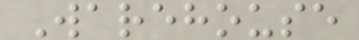Warehouse
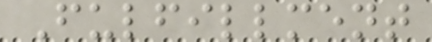Fulfillment
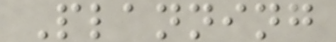Planning
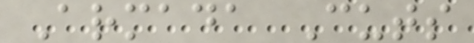Armada Cuts
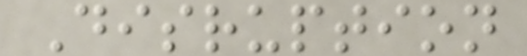Disruption
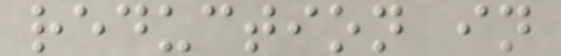reduction in
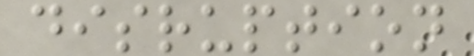disruption
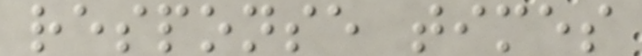response times
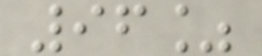96%
